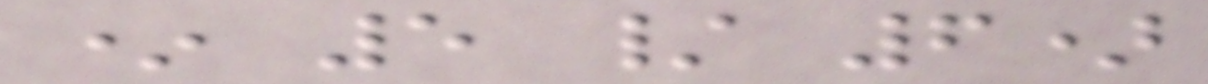* 5 / 6)
